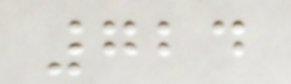724
